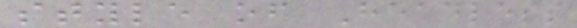style of Headless
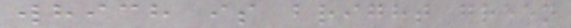which is bright green
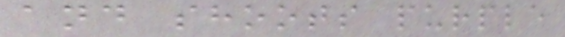and shoots purple
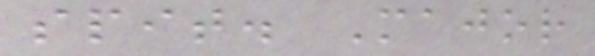spit. Major
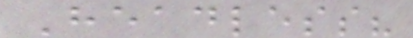Headless?
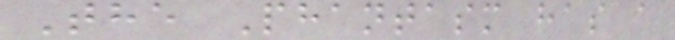The Phantasm has a
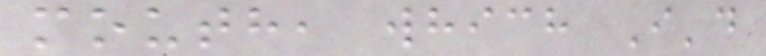mouth, which I'd
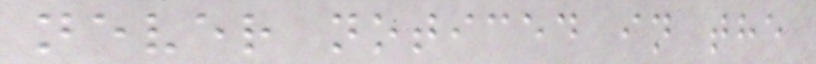never noticed in the
